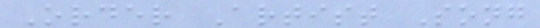Order Artist Song
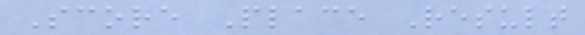Score Place Result
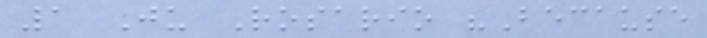1 Ju Rosario "Because
